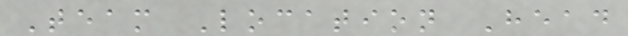Team Location Head
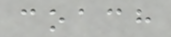coach
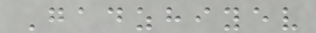Gadzhiyev
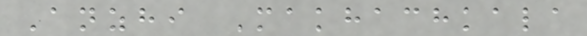Anzhi Makhachkala
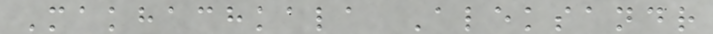Makhachkala Aleksandr
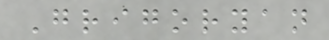Grigoryan
